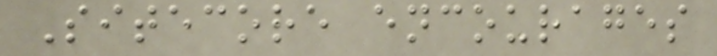Sitecore encourages
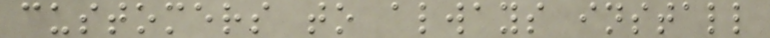customers to always install
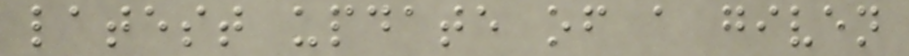latest update of a given
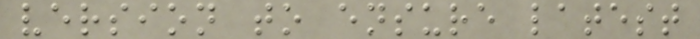version to ensure latest
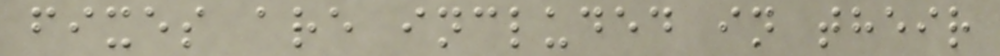fixes are included in their
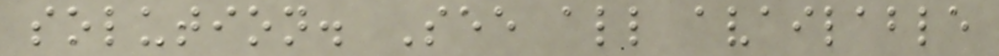solution. See all available
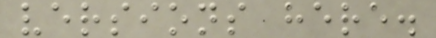versions here.
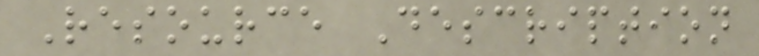Resource Description
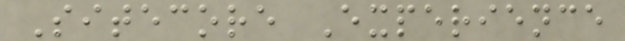Sitecore Experience
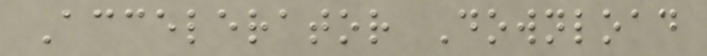Accelerator Download
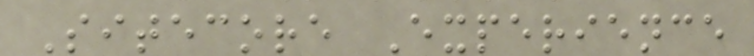Sitecore Experience
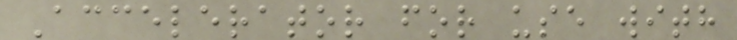Accelerator for use with
